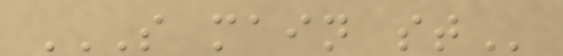S MAIN ST
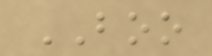BOO
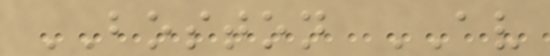BOSTON AV
